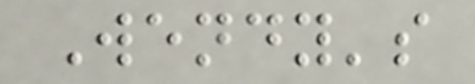Wendy's
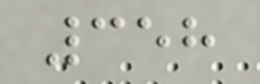358
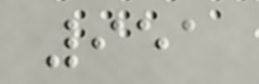951
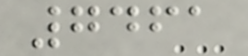7461
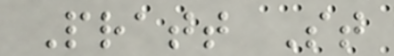Pratt St
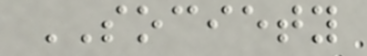SOCIETY
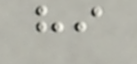hi
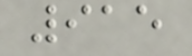915
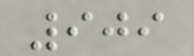909
